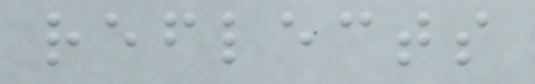reflects
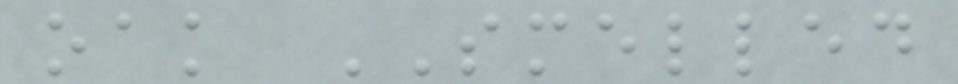oak SMELLED
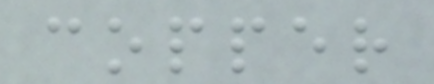copper
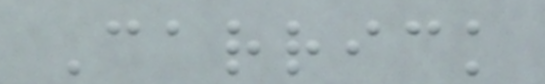Carrick
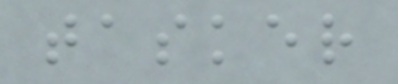tasker
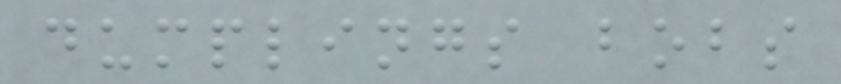dumplings bobs
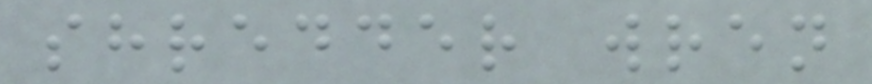shredder wren
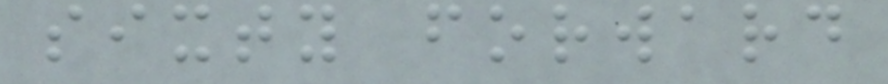sixty forward
